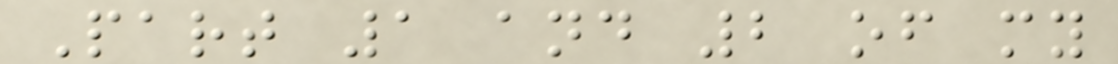Part 1 and 2 of my
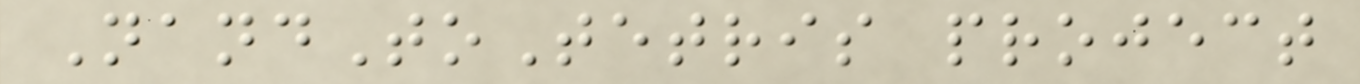NandToTetris project
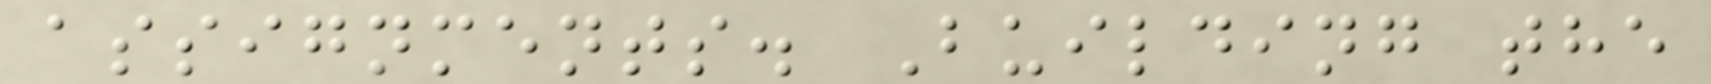assignments. Building the
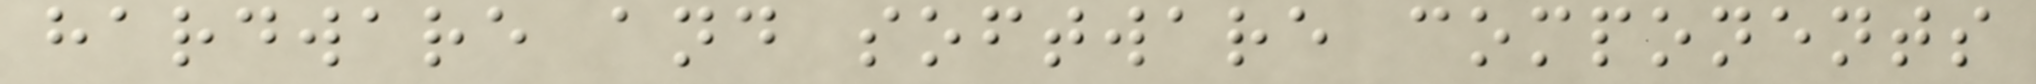hardware and software components
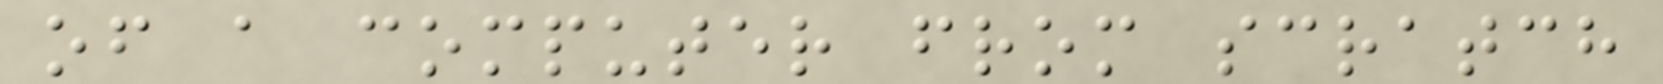of a computer from scratch
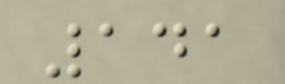141
